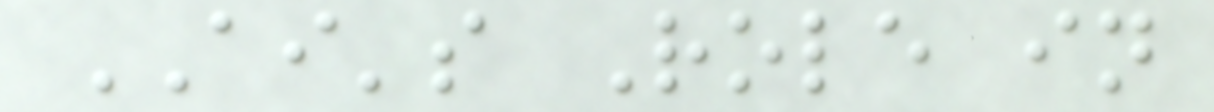AI's Role in
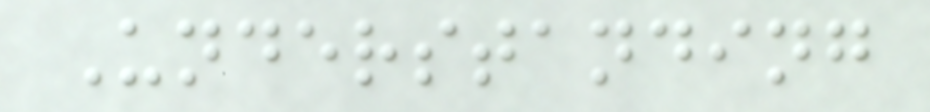Understanding
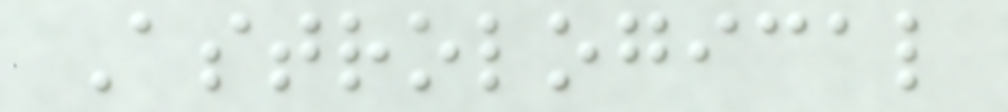Astrological
